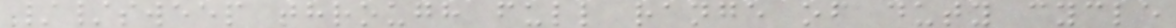//sweep through full range of duty cycle
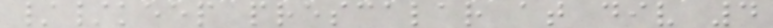//keep prescalar at div 4
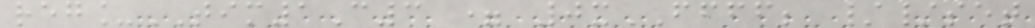reg_TIM1C3 = 0xFFFF; //set
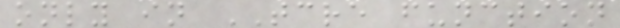only in TCRE function
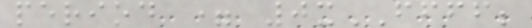period = 0xFFFF;
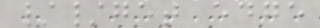//get edge
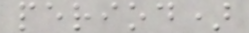period)
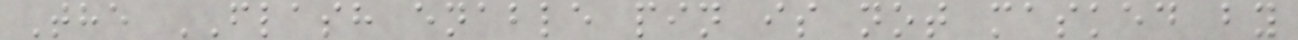The FLASH enable pin is not masked by
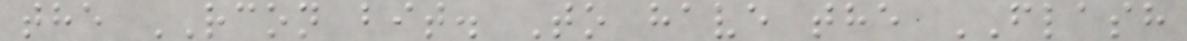the RCON bit. To have the FLASH
